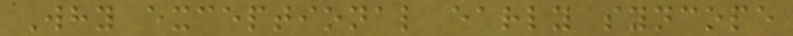Why exceptional early syncope
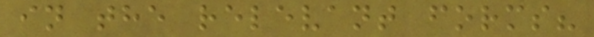in the relevant forms?
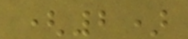(2)
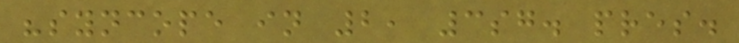"syncope in 2, 3sg. pres.
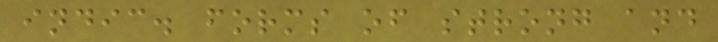indic. forms of strong and
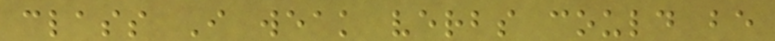class I weak verbs could be
